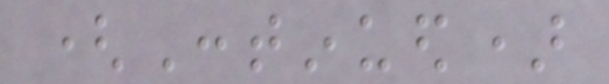(Continued)
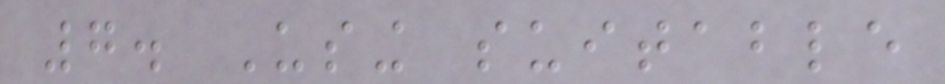7. Using suitable
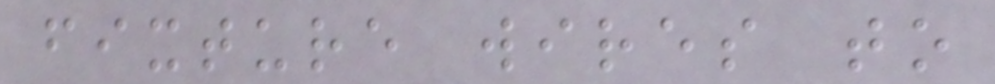fixture wires to
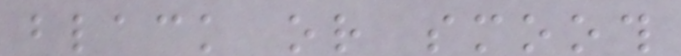black or smooth
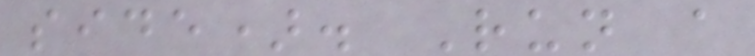side). Run a
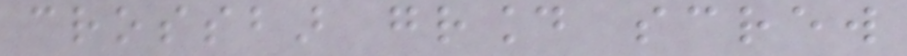crossbar ground screw
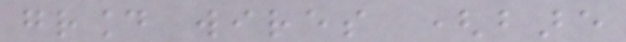ground wires (bare
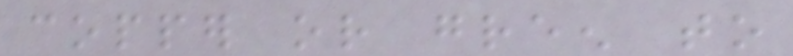copper or green to
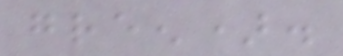green).
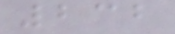232
